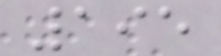195
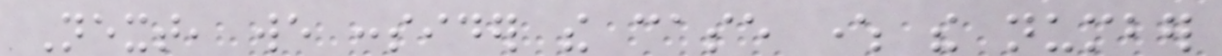Next, we consider the case where the number
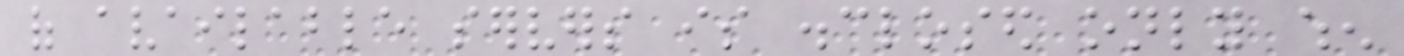of available servers is disclosed only when
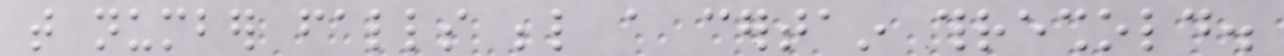that number falls below a certain threshold.
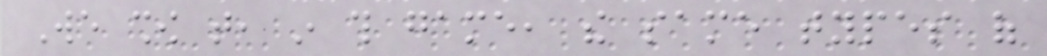We show that, in this game, the same types of
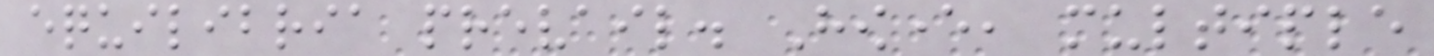equilibria prevail. However, multiple
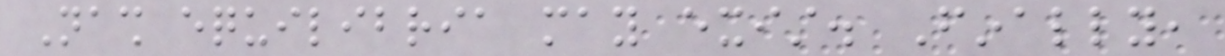Nash equilibria may exist. Finally,
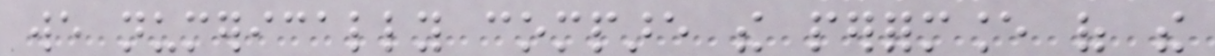we numerically compare the performance of the
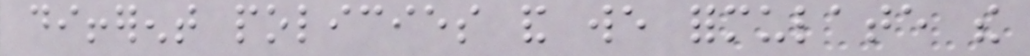different policies and we formulate the
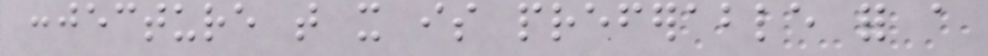conjecture that it is preferable for a
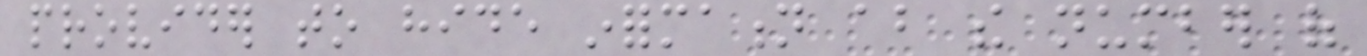provider to hide information about the number of
